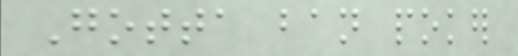Gotta ban poker
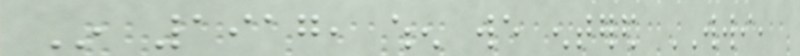In 1917, when we entered WWI,
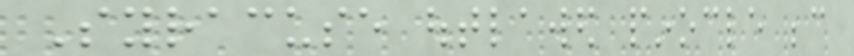Syracuse outlawed pinocle because
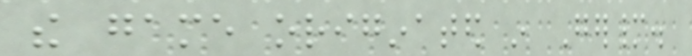the game originated in Germany.
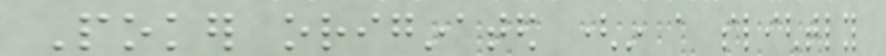Poker originated (in a slightly
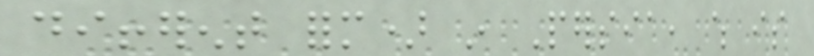different form) in Persia, which is
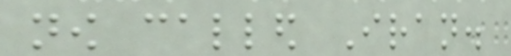now called Iran.
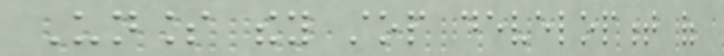Unless they stop development of
